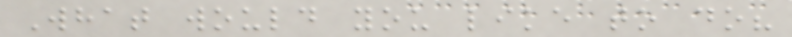What would you like to do?
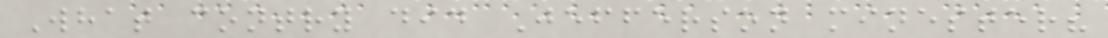What contry did Jefferson minester?
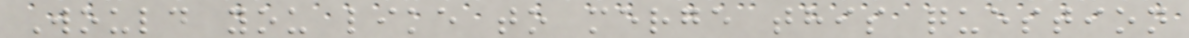Would you like to merge this question
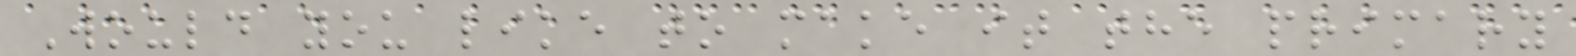Would you like to make it the primary
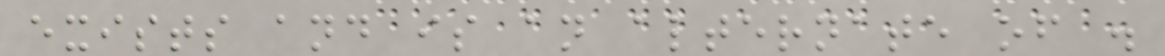exists and is an alternate of .
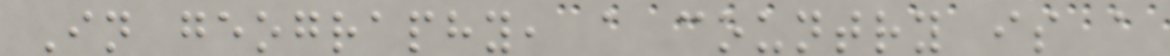In geography, a country is a
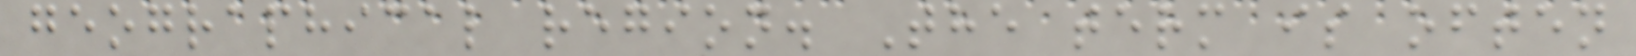geographical region. The term is often
